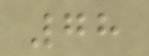78
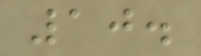10.
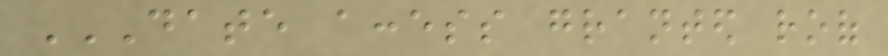DATE ACCESS GRANTED ROOF
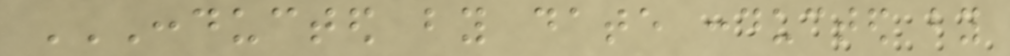CONDUCTED BY DATE CONDUCTED BY
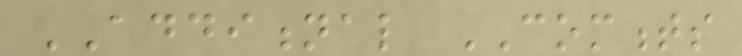ADDITIONAL COMMENTS
